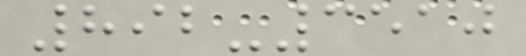892-3510
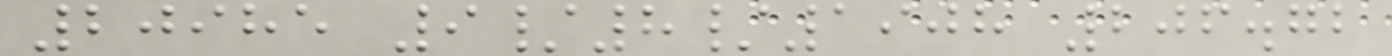20985 9/8/1908 206.72
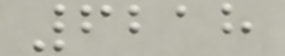6218
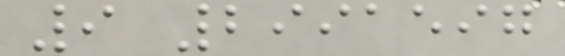9 2991597
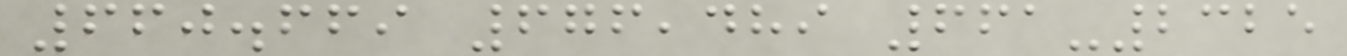660.669 676,489 661-2325
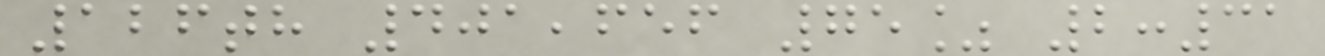126th 401,656 75% 2:31
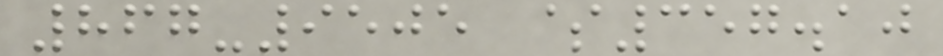867-9505 $357.10
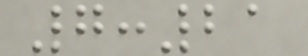7:21
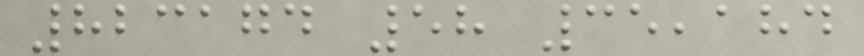823174 58 35,184
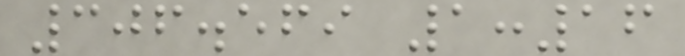306.569 1:16
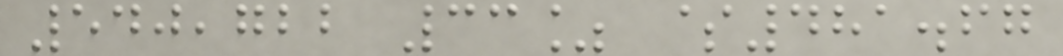540,722 33% $481.67
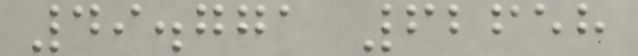49.771 62658
